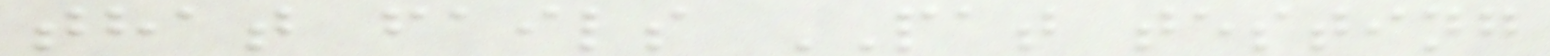that fails PAT testing
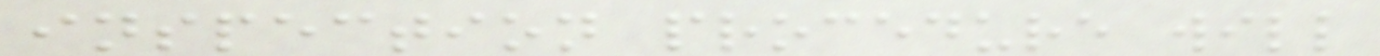inspection procedure will
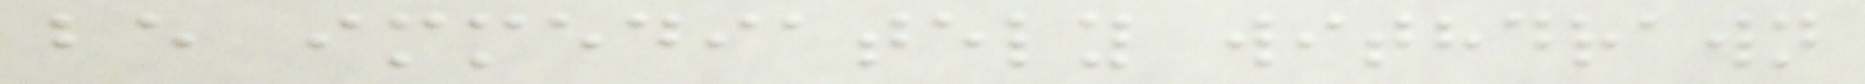be immediately withdrawn
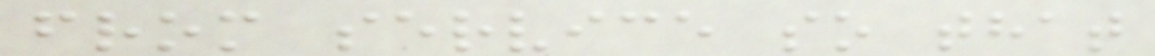from service so that
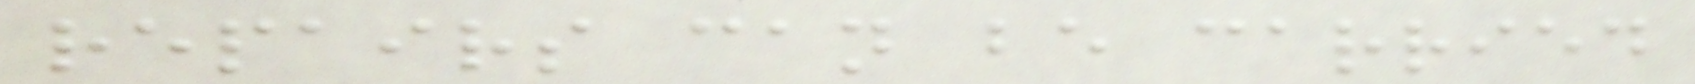repairs can be carried
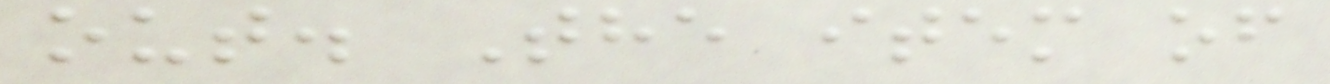out. The item of
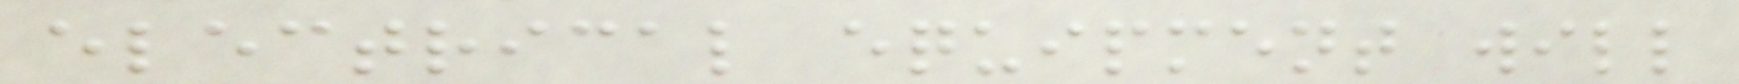electrical equipment will
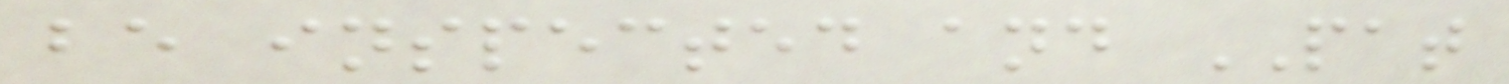be inspected and PAT
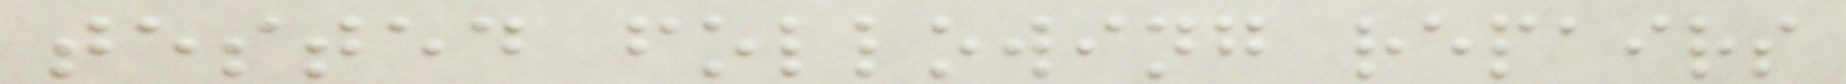tested following repairs
